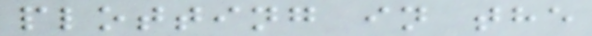plotting in the
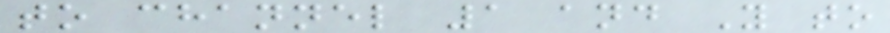to channel 1 and Y to
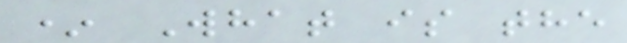* What is the
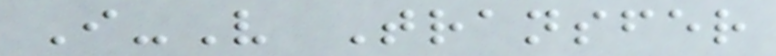I-V Transfer
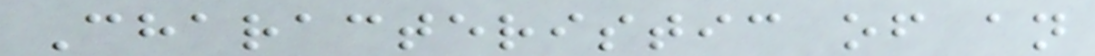Characteristic of an
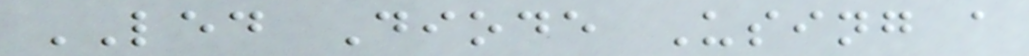LED Diode Using a
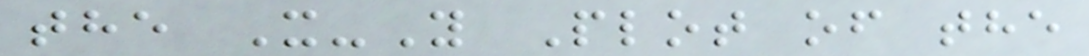the X-Y Plot of the
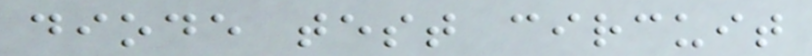diode test circuit
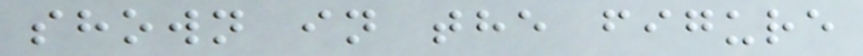shown in the figure
